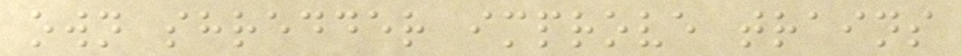own shredder improve trains
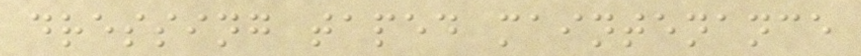dressing taped maintenance
